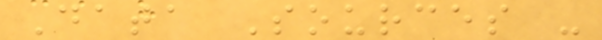Data Sources -
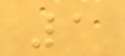1
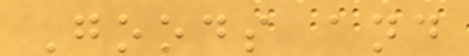Goods and
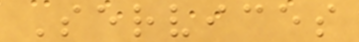Services
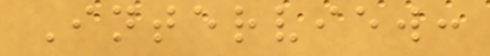Interview:
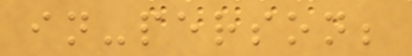in-person;
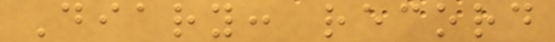Diary: record
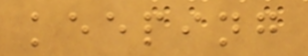keeping
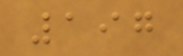197
